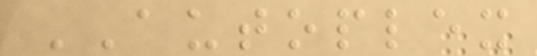AUTOPLEX
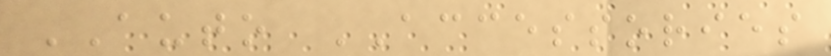AUTO ACCESSORIES
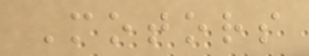Motors
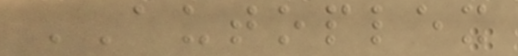AUTOPLEX
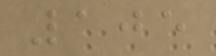105
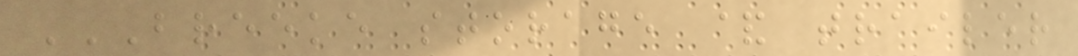BREEKE STORAGE & TRAILER
